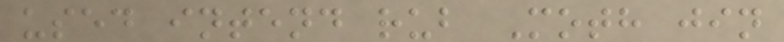used intend rub Moth jin
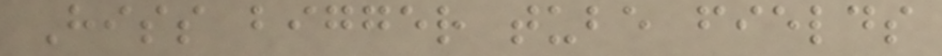Hiss bigger tube fields
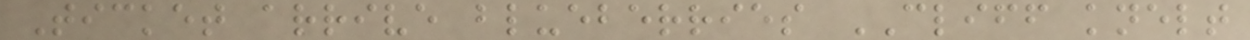Ticket arrive blueberries CLIFF knelt
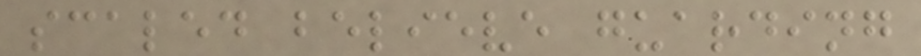scaled believe guarding
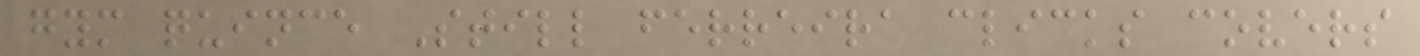gym quince Still ferreira clicks covers
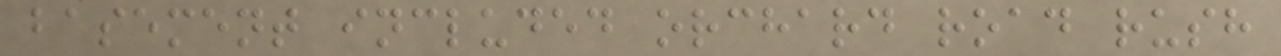basement included orchard road rush
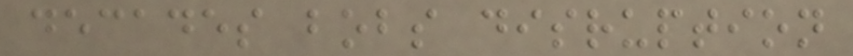decades bobs disruption
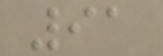91
